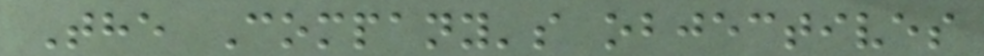The Company's objectives
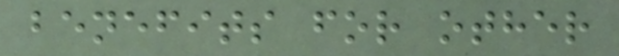benefits for other
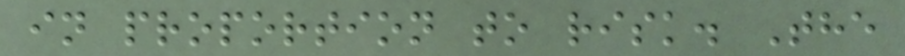in proportion to risk. The
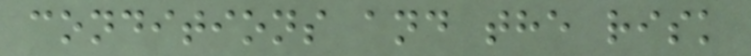conditions and the risk
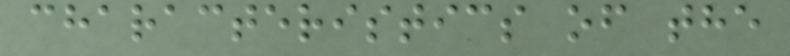characteristics of the
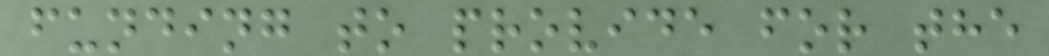funding to provide for the
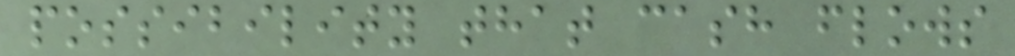possibility that cash flows
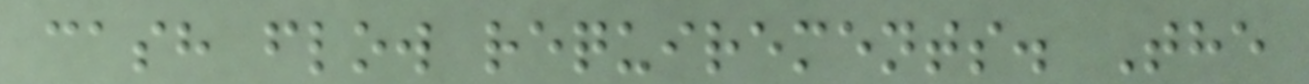cash flow requirements. The
